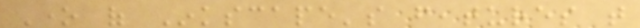One of Inkscape's features that
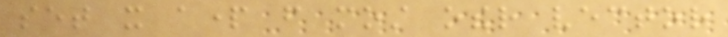set it apart from most other vector
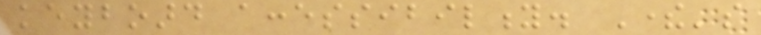keyboard accessibility. There's
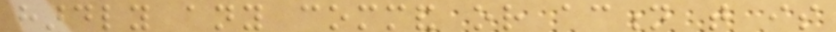hardly any command or action that is
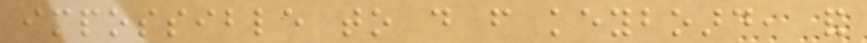impossible to do from keyboard, and
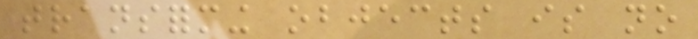transforming objects is no
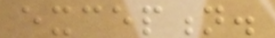exception.
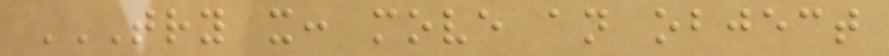TRY IT: MOVE AN OBJECT
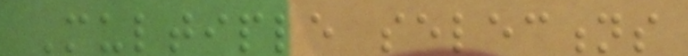Multiple selections
